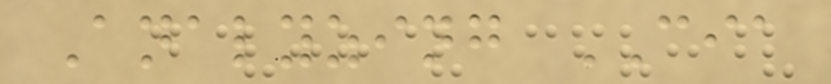Analyzing CIA
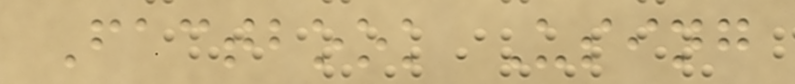Factbook Using
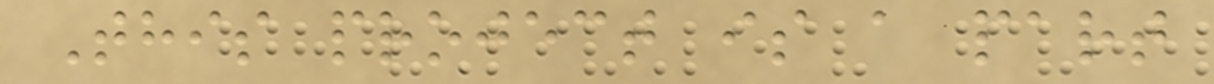This project is a part
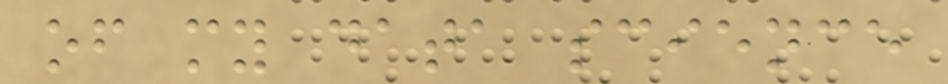of my data science
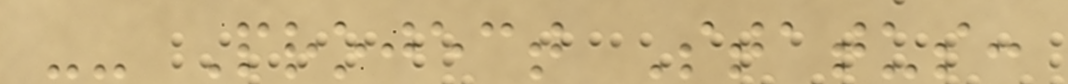-- Project Status:
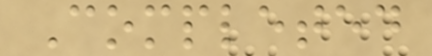Completed
